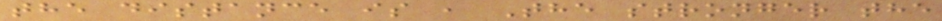the distance is , The stronger the
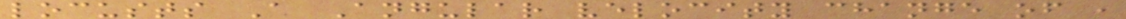locusts A Angular velocity change of ,
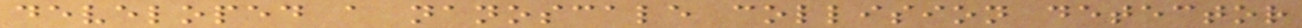developed a nanoscale collision detector
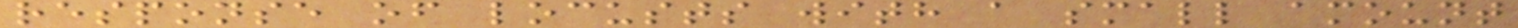response of locusts with a small amount
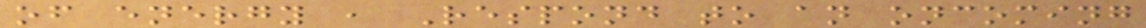of energy , Respond to an oncoming
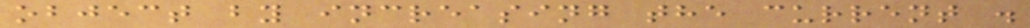object by increasing the current .
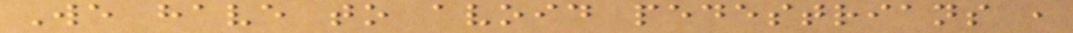We have to avoid pedestrians ,
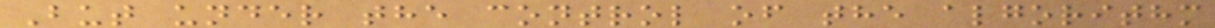But under the control of the algorithm
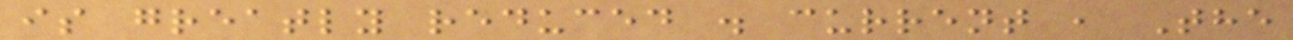is greatly reduced . current , The
